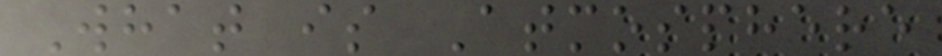What is Atmosphere
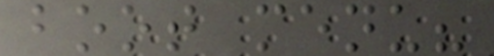boot menu?
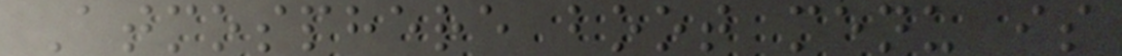Atmosphere boot menu is
